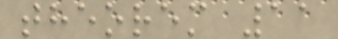theorem 11
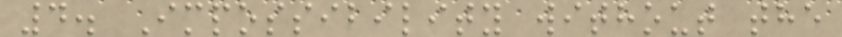4. Impossibility without the
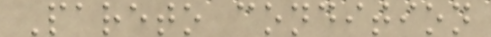Pareto condition
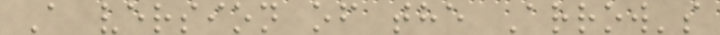A version of the Arrow's
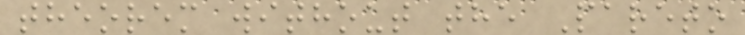theorem without the Pareto
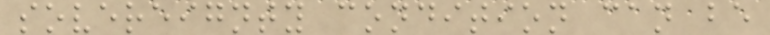sovereignty condition can be
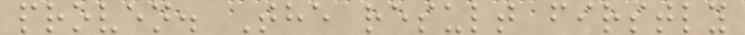proven. The result firstly
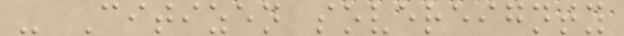- Citizen sovereignty
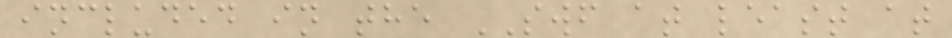included in the SWF at least at
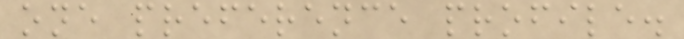one preference profile.
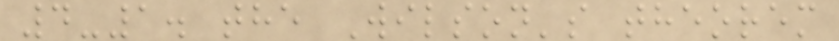4-1. the Wilson's theorem
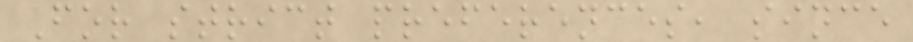For strict preferences, since
